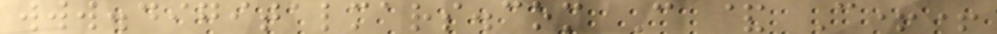www.digitalmars.com C & C++
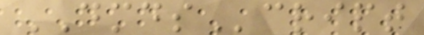DMDScript
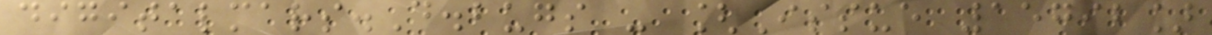digitalmars.D.bugs - [Issue 15792]
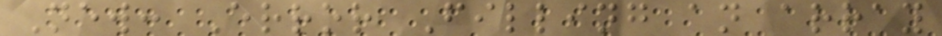New: Error Filling an array
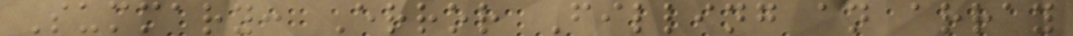Summary: Error Filling an array
